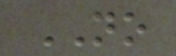NO
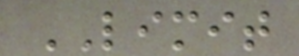LIMIT
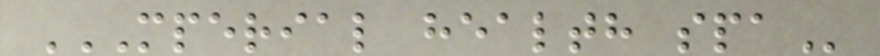MPERIAL HEALTH SPA
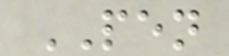PEN
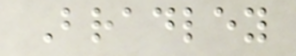Bradley
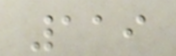119
